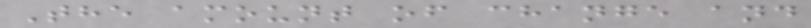The amount of change and
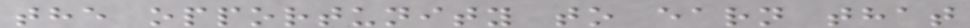the opportunity to earn that
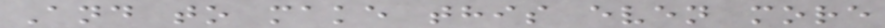And to make this even more
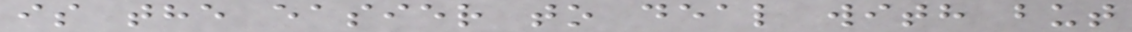is the easier to deal with but
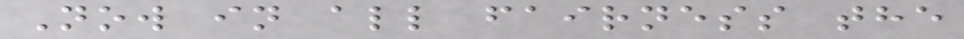Now in all fairness the
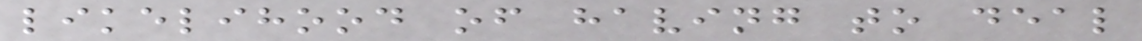likelihood of having to deal
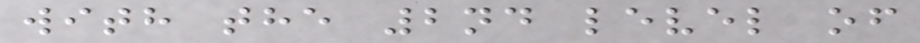with the 2nd level of
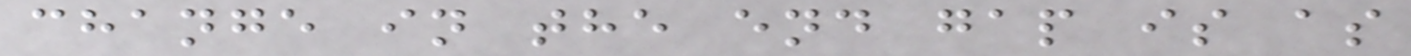change in the end gap is as
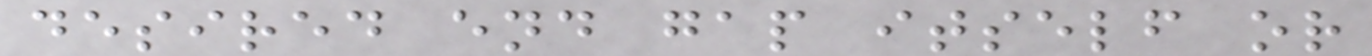desired end gap itself or
